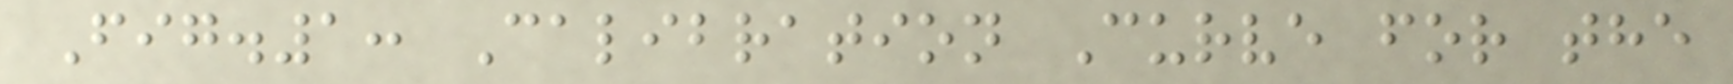Fig.1: Calibration Curve for the
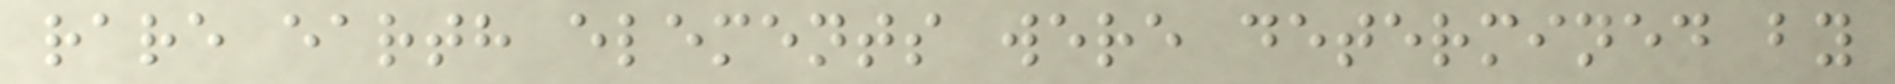rare earth elements were determined by
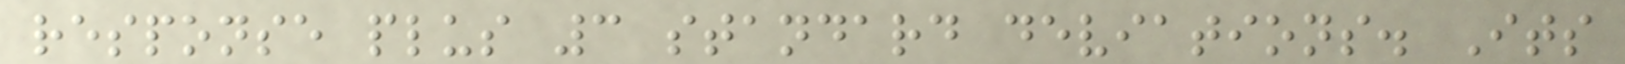response plus 3 standard deviations. Its
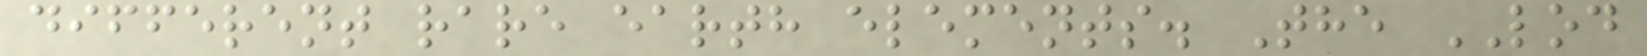different rare earth elements. The LOD
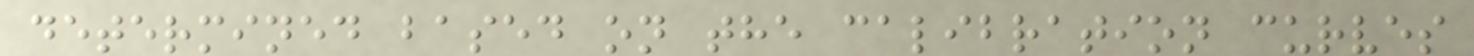determined based on the calibration curves
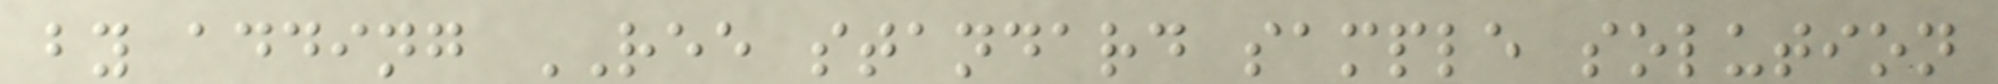by adding REE standard sample solution
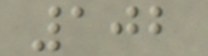102
